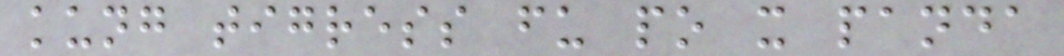kung tigress fu po x panda
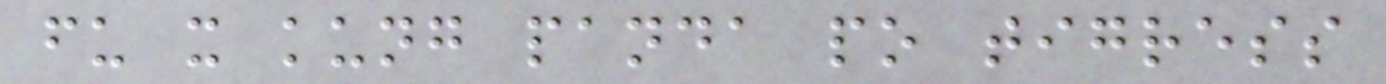fu x kung panda po tigress
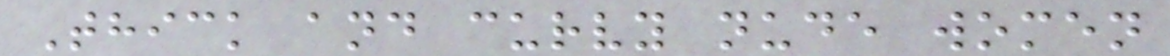Thick and curvy nude women
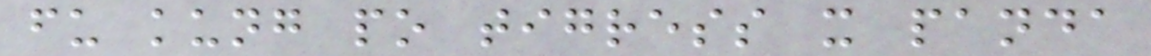fu kung po tigress x panda
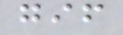gif
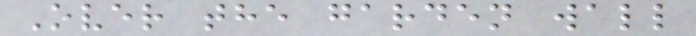Over the garden wall
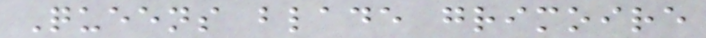Queens blade grimoire
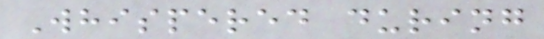Whispered during
